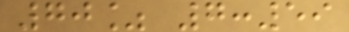70% 7:59
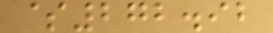$272.92
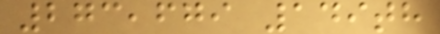273,679 149th
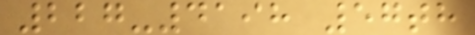227-4198 57th
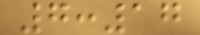7:17
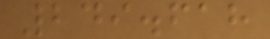249.618
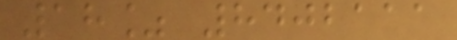18% 8402111
